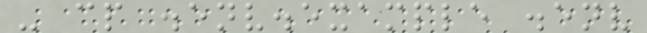- cp .env.example .env
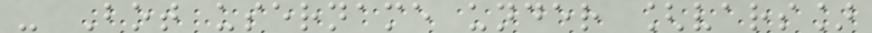- Bot username under [vars]
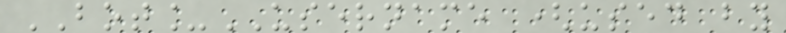BOT_USERNAME (used by
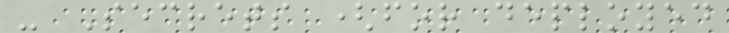- Secrets (for deployed
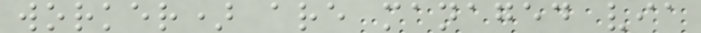worker) are managed via
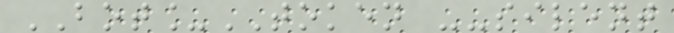BOT_TOKEN --silent
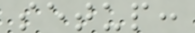setup:
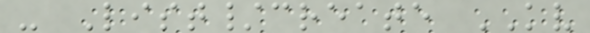- List/create KV
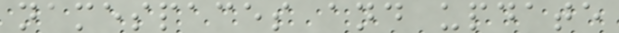namespaces and update
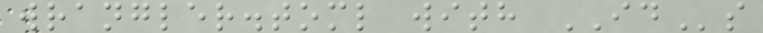wrangler.toml with IDs
